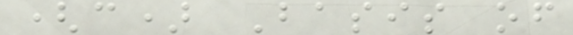(c) Basis of
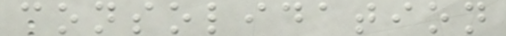consolidation
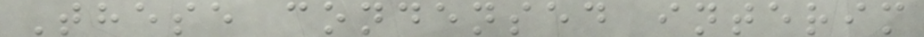These condensed interim
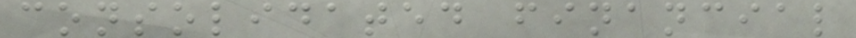consolidated financial
